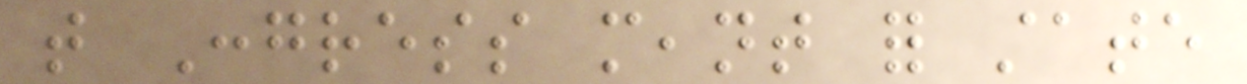that Congress meant for state
